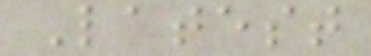Latest
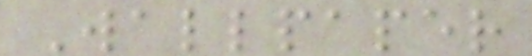Wallpaper
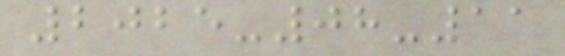2025-08-11
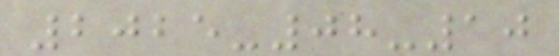2025-08-10
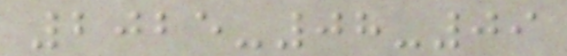2025-08-09
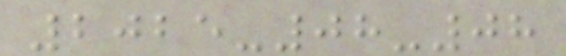2025-08-08
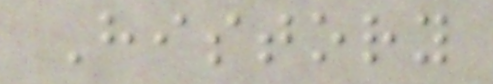History
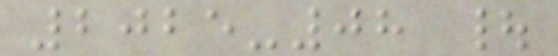2025-08 |
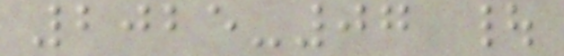2025-07 |
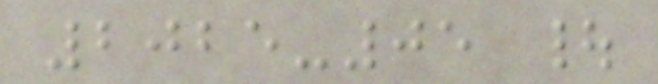2025-05 |
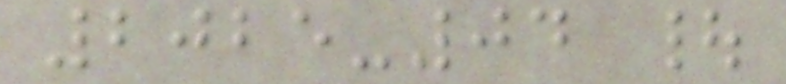2025-04 |
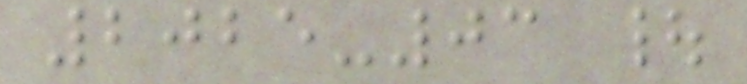2025-03 |
